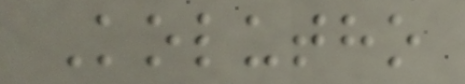Kolutho
